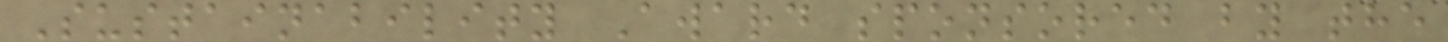Sustainability Award sponsored by the
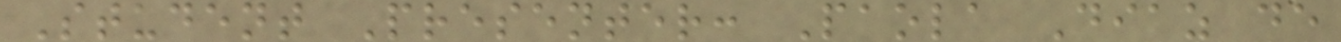Student Presenter: Paola Diaz de
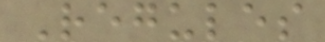Regules
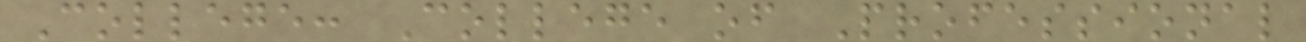College: College of Professional
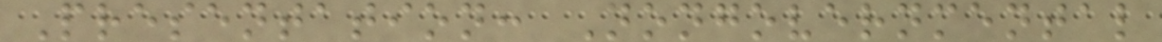Presentation: Nongovernmental
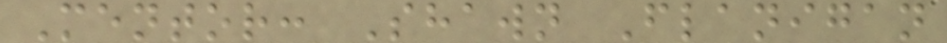Mentor: Shawn Flanigan
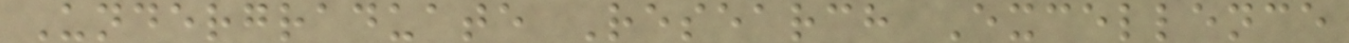Undergraduate Research Excellence
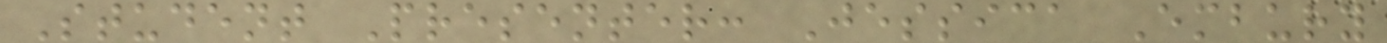Student Presenter: Jessica Embury
